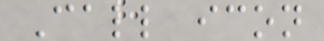Call icon
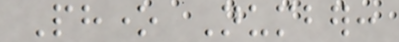Phone Number:
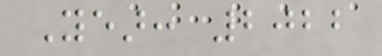Year: 2022
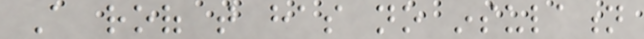A roof that has no insulation
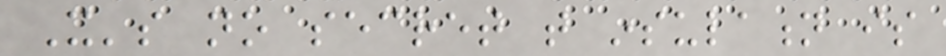It's no secret that insulation is
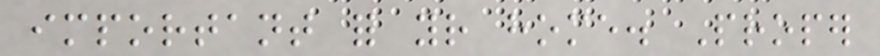important for your home. Proper
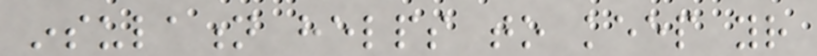insulation helps to keep your
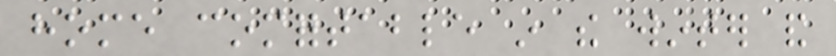home comfortable in the winter and
